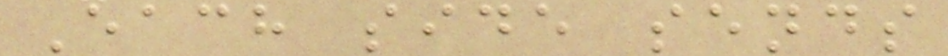Each side sends
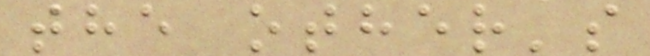the other's
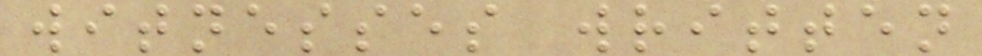witnesses written
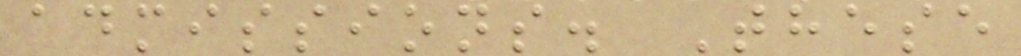admissions. These
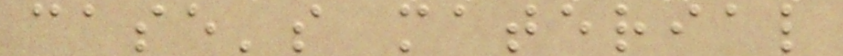case's material
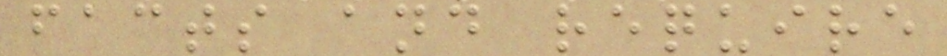facts and require
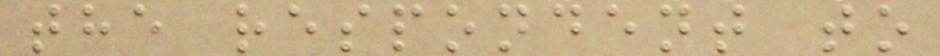the respondent to
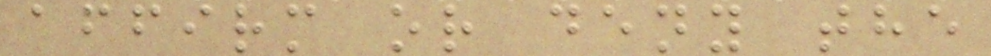affirm or deny the
